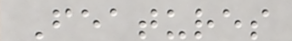Features
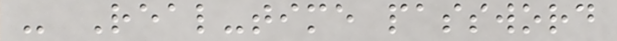- Real-time password
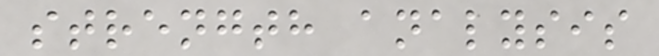strength analysis
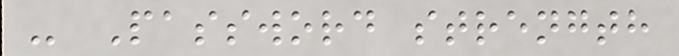- Password strength
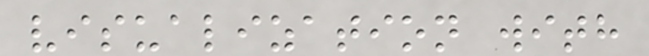visualization with
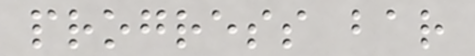progress bar
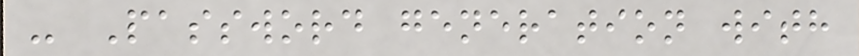- Password generation with
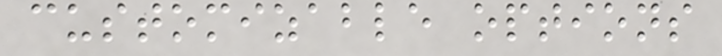customizable options
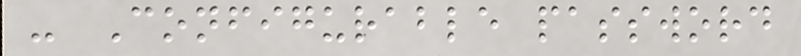- Configurable password
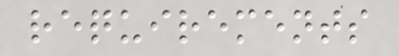requirements
